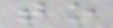to
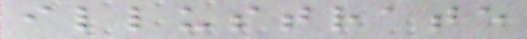illustrate
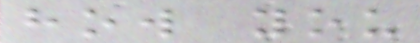how you
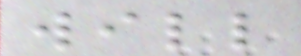will
